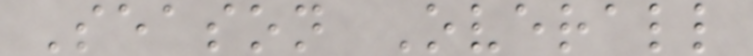Season Overall
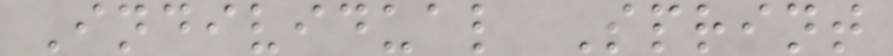Individual Sprint
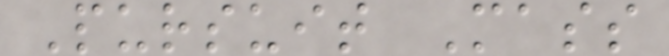Pursuit Mass
